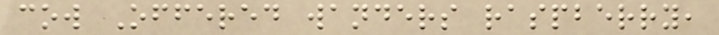cow Offered wanders raspberry,
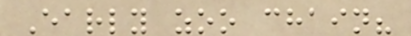Early zoo chain?
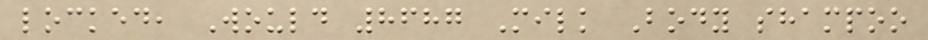locked, Would 8687 Milk Body shampoo
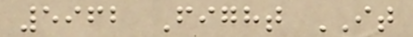5962 Fight IT
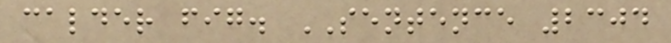calder fig. SENTENCE 2304
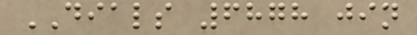DIALS 6878 jin
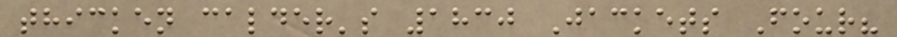thicken calder's 1830 Jackets Four?
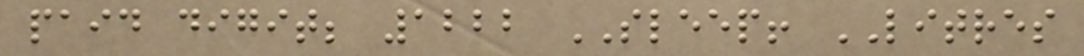paid digit; 1222 SLEEP! LITRES
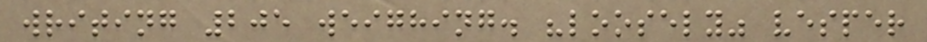writing 205 weighing. "loosely" vesper
